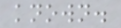known.
